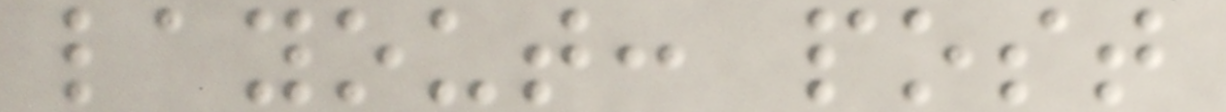layout: post
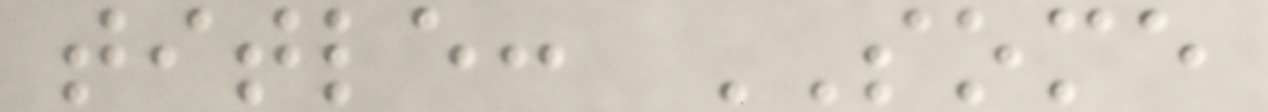title: SOME
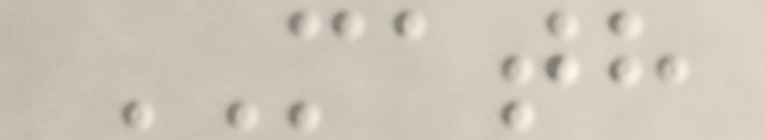MATH
